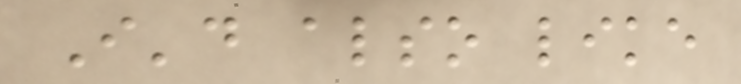I'd also like
